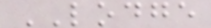LODGE
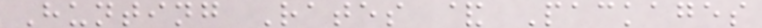Hunting Rates & Packages
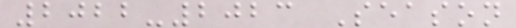2022-2023 Season
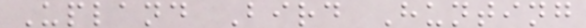Upland Bird Hunting
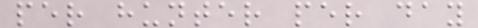per hunter per day
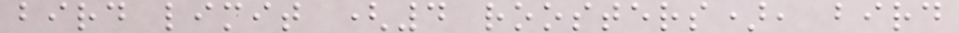bird limit (4 roosters), bird
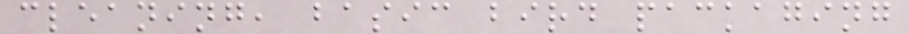cleaning, basic bird packaging
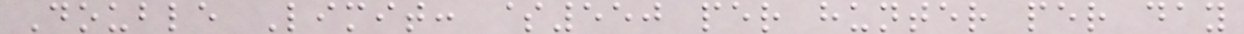Double Limit: $550 per hunter per day
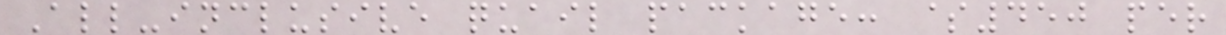All-inclusive quail package: $450 per
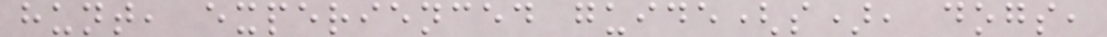hunt, experienced guide(s), dogs,
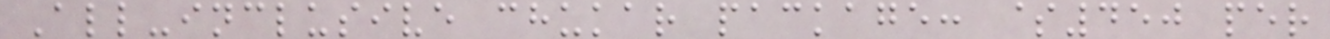All-inclusive chukar package: $450 per
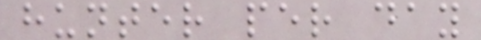hunter per day
